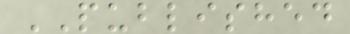PUBLISHED
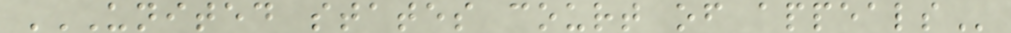UNITED STATES COURT OF APPEALS
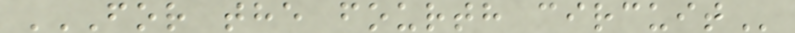FOR THE FOURTH CIRCUIT
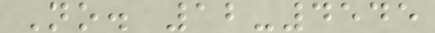No. 12-4545
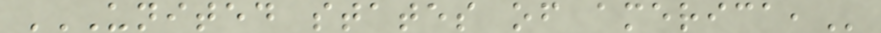UNITED STATES OF AMERICA,
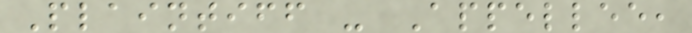Plaintiff - Appellee,
